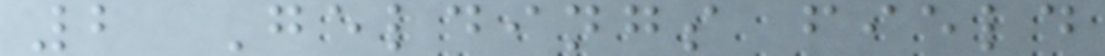2 Geldings field
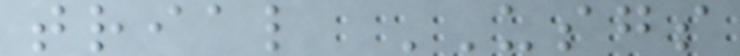trial USGS
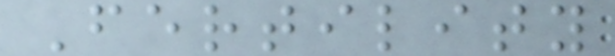Fertility
